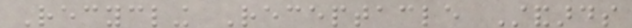Recycling Receptacle Standards
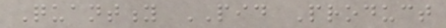Quantity PID Product
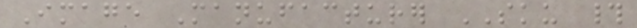Image Manufacturer SKU #
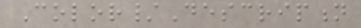Color/Description
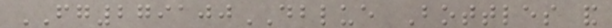FG279100DBLUE Bottles and
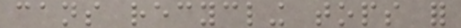cans recycling tops for
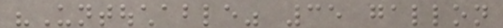"Untouchable" 35 gallon
